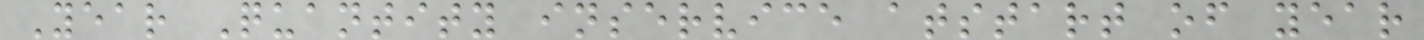Year Quantity inservice atstart of year
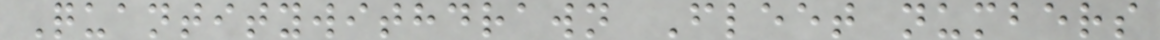Quantitywithdrawn Fleet numbers
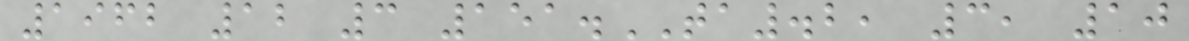1962 12 3 151.TA.2, 3, 10
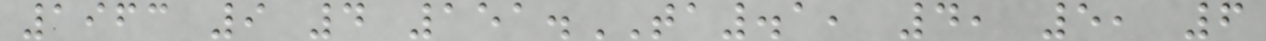1963 9 4 151.TA.1, 4, 5, 6
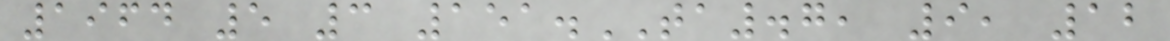1964 5 3 151.TA.7, 9, 12
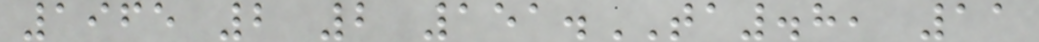1965 2 2 151.TA.8, 11
